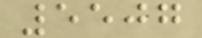5507
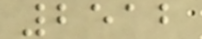2512
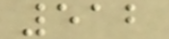512
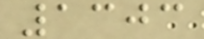1303
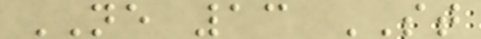NE 13 ST
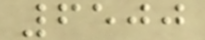6500
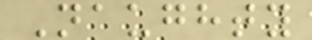Naughty
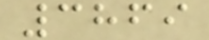3869
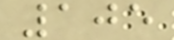105
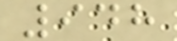948
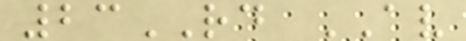23RD AV
